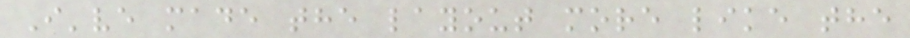I've made the layout more like the
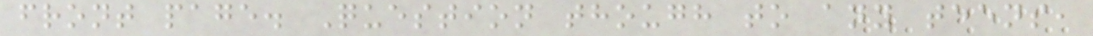front page. Question though to any teens,
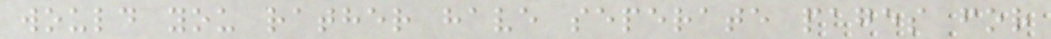would you rather have seperate pages for
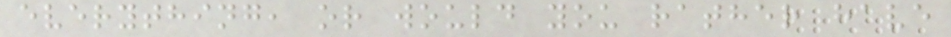everything, or would you rather have
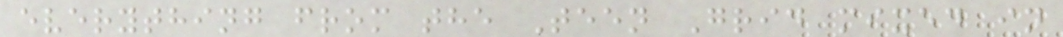everything from the Teen Grid mixed in
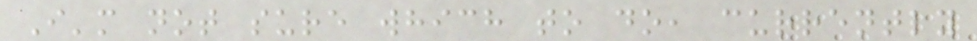I'm not sure which to do, currently
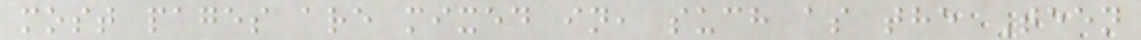most pages are mixed in, such as the Teen
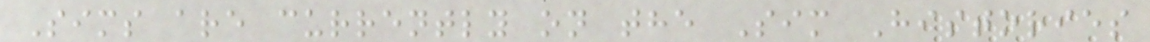Sims are currently on the Sim Histories
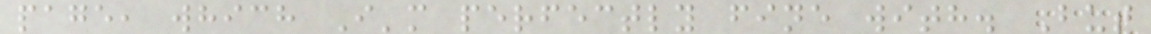page, which I'm perfectly fine with. But
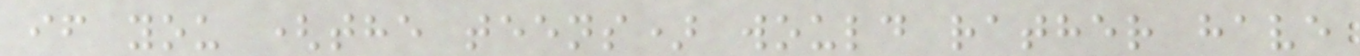if you (the teens) would rather have
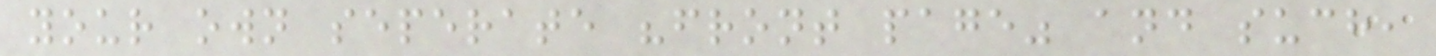your own seperate "front page" and such,
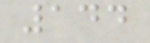144
